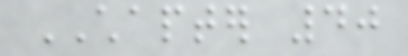CHAPTER 40
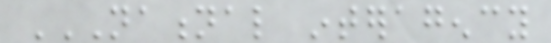NATIONAL INTERAGENCY
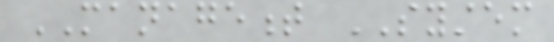MANAGEMENT SYSTEM
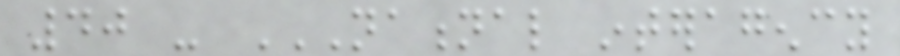40 - NATIONAL INTERAGENCY
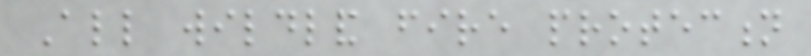All wildland fire protection
